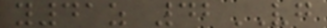y41z 42VG
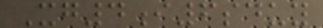Xg4i6sduy
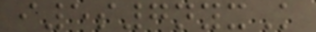i5s7nyxK
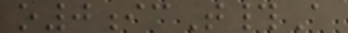o0icT#A
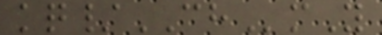kq/CHmY
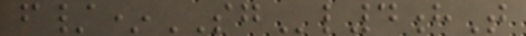f/*SGl4hT
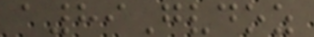a89Gvdoz
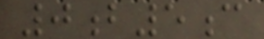0b5c
